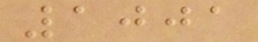1001
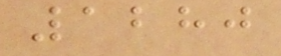1280
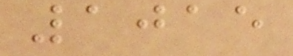1015
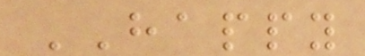HAPPY
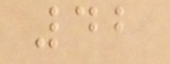42
